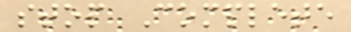stop Complete
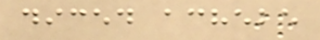diced achebe
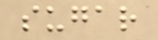sugar
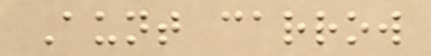Aunt carrow
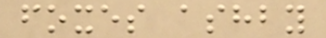foxes ashby
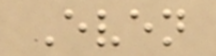Even
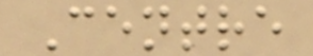Centre
